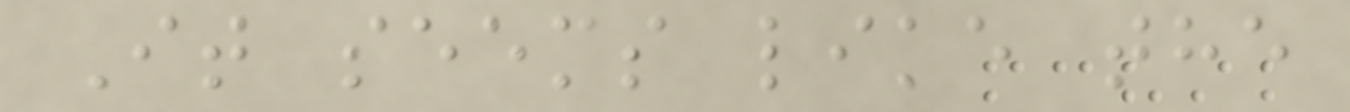It seems like the
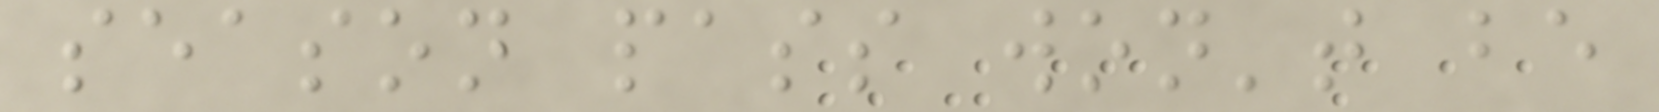season pass won't be
